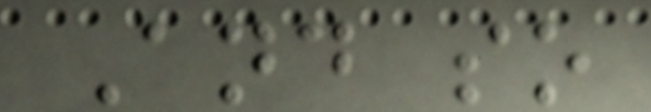And so
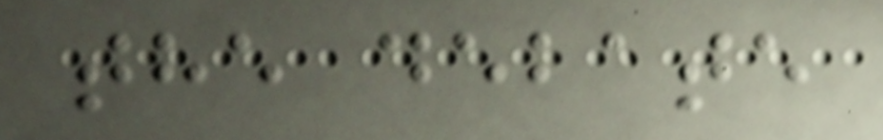the debate
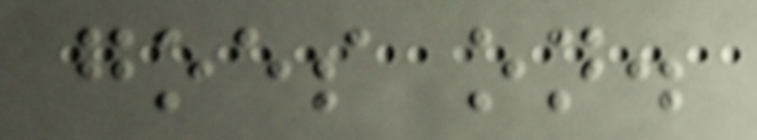goes on.
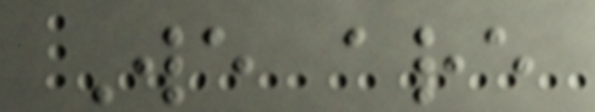We are
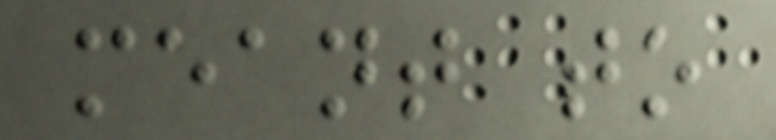meant to
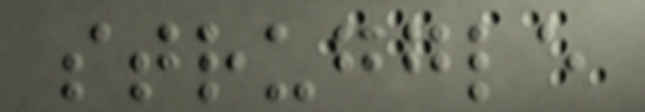struggle
